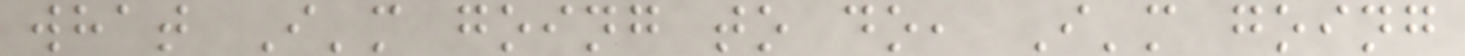what I'm going to do, I'm going
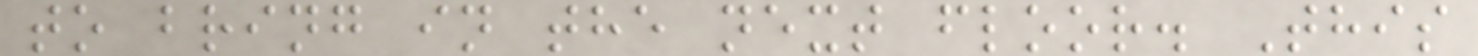to bring in the next floor. This
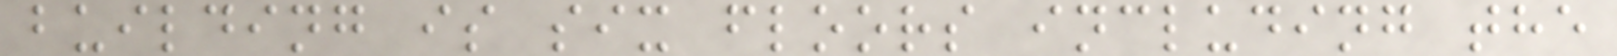building is six floors including the
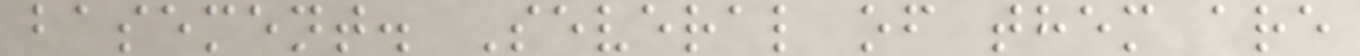basement. Several of them are
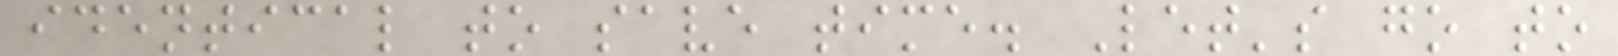identical to save time. Let's go to
